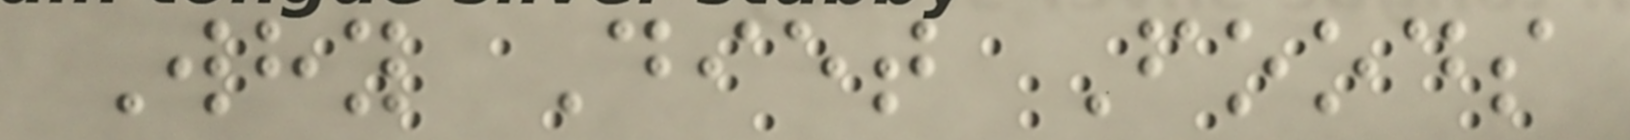Why Diet Foods
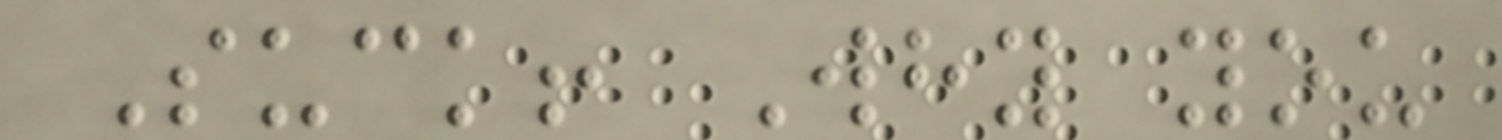Suck! Why you
